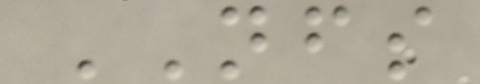NFS
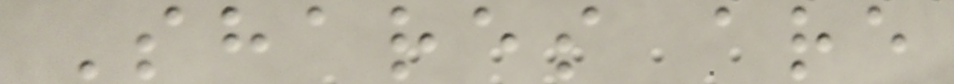Shares are
